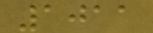1011
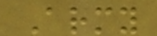Army
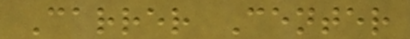Carrer Center
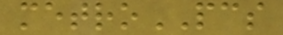metroPCS
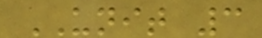UNIT 3
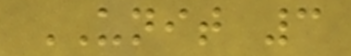UNIT 3
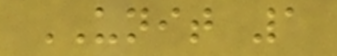UNIT 1
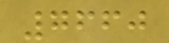7660
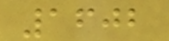1602
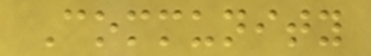Community
